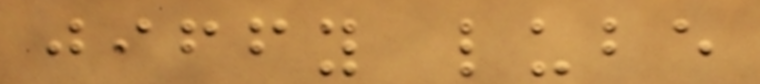jiffy lube
